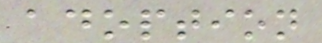adoption
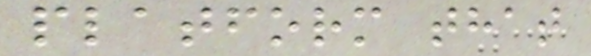platform that
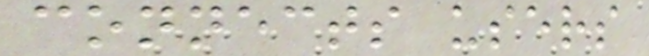connects users
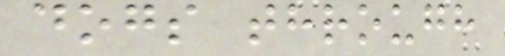dogs through
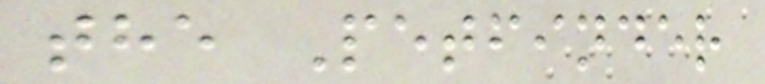the Petfinder
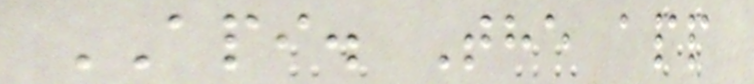API. The app
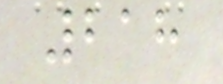218
